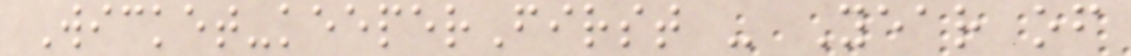Wicket-keeperFirst - Year of
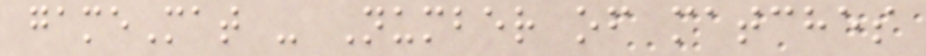gameMat - Number of matches
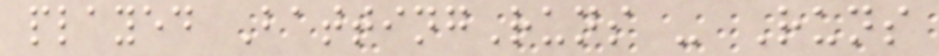played BattingRuns - Runs
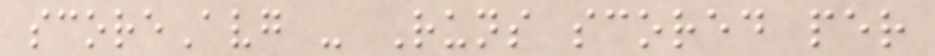scoreAvg - Runs scored per
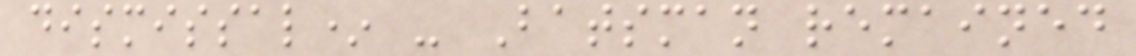dismissal* - Batsman remained
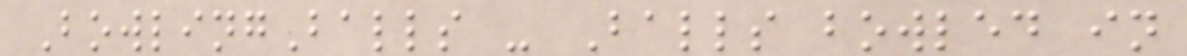BowlingBalls - Balls bowled in
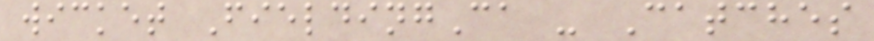wicket FieldingCa - Catches
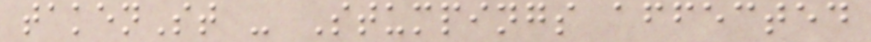takenSt - Stumpings affected
